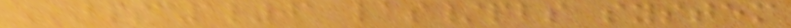BPSC1L01 LAS/PBS SYSTEM
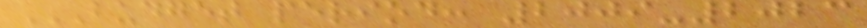BUDGET PERIOD: 2009-2023
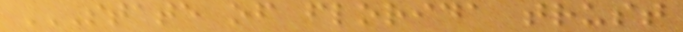STATE OF FLORIDA TRUST
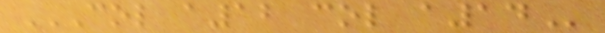COL A12 COL A14
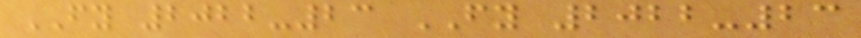FY 2022-23 FY 2022-23
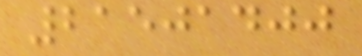21501400
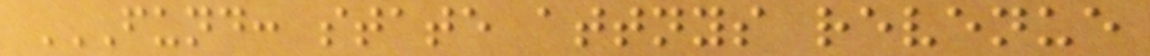FUND: STATE ATTNYS REVENUE
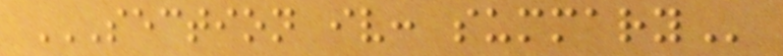SECTION IV: SUMMARY
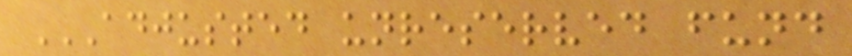ADJUSTED UNRESERVED FUND
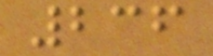236
